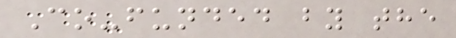Co-funded by the
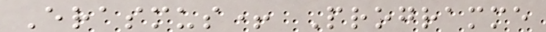Erasmus+ Programme
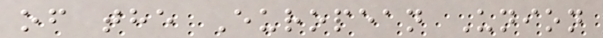of the European Union
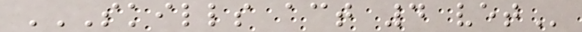SKILLS ACT 4 VET
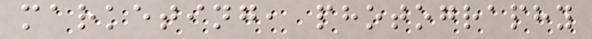marketing, photography
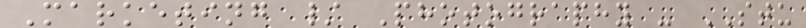Marketing / Photography - STU
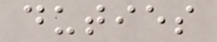duties
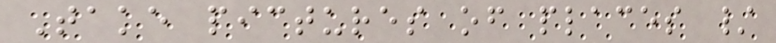Take pictures of places /
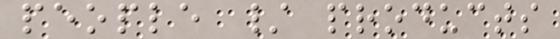people / products
